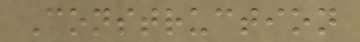Construction
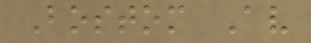Bostom Av
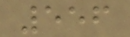556
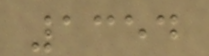1354
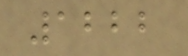1222
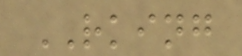RKING
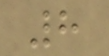8
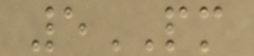5PM
